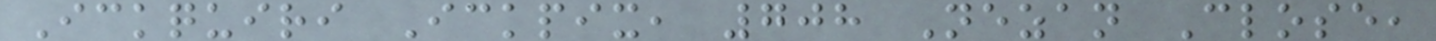Ickquiri Ickpix, 708 Nezan Close,
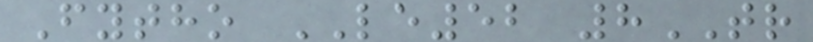Fytho LE52 8TR
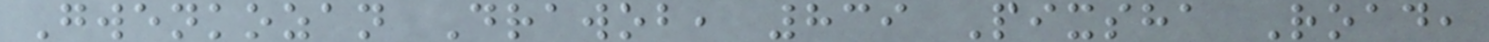Gwenkozan Drawob, 839 Pixsha Road,
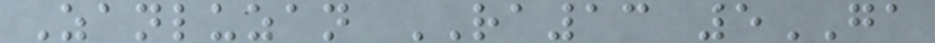Zanluzan RA13 5GA
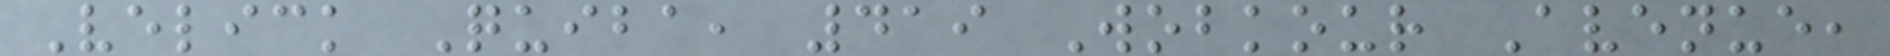Velick Quiba, 419 Wobkour Avenue,
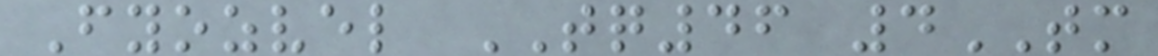Fyozvel TQ46 4TM
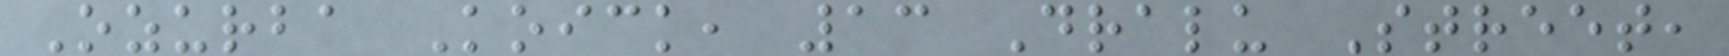Ozurba Koick, 13 Dralu Street,
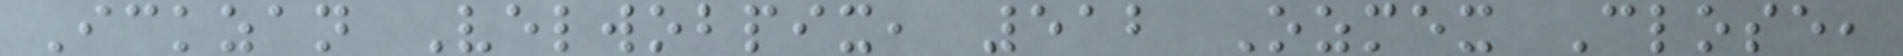Ickzan Velwobpix, 512 Ozmex Close,
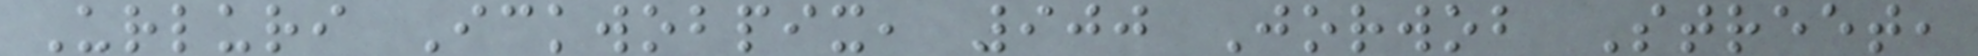Urluri Ickwobpix, 900 Jorwob Street,
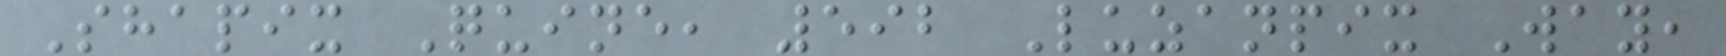Shapix Quine, 592 Luzanpix Way,
